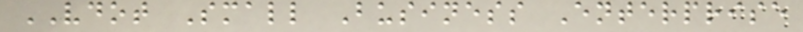VDOT Small Business Enterprise
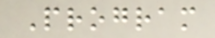Program
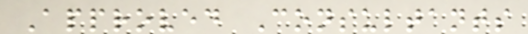Approved Consultants
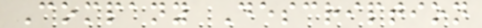Company Description
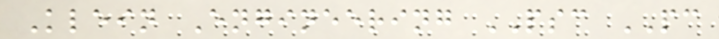Klein Engineering PSC PC
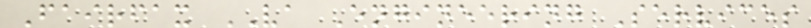Fairfax VA Engineering Services
